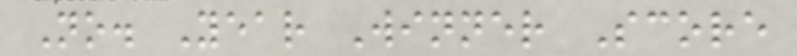No. Year Winner Score
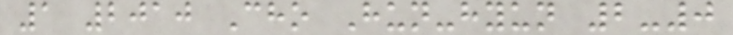1 2010 Cho Hun-hyun 2-0
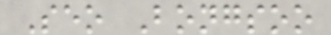Seo Bongsoo
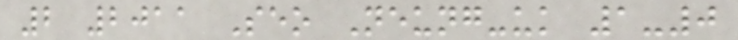2 2011 Seo Neung-uk 1-0
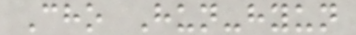Cho Hun-hyun
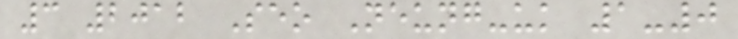3 2012 Seo Neung-uk 1-0
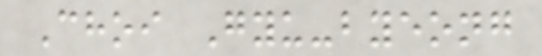Choi Gyu-byeong
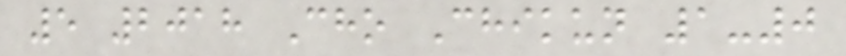5 2018 Cho Chikun 1-0
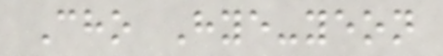Cho Hye-yeon
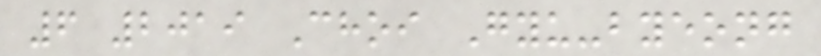6 2019 Choi Gyu-byeong
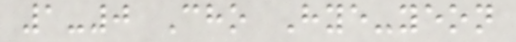1-0 Cho Hye-yeon
